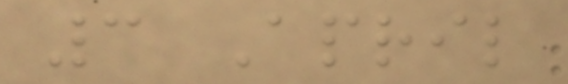3 April
